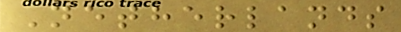Netherlands
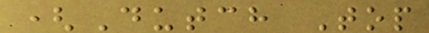(Dutch Top
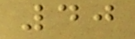40
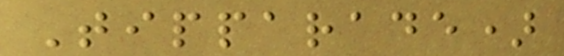Tipparade)
